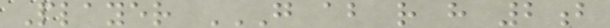Player G AB R H 2B
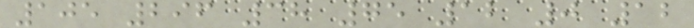105 296 38 75 12 0 12
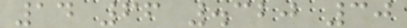14 66 .320 30
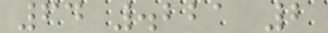64 .221 2
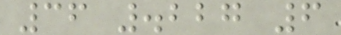36 .227 6
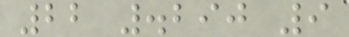22 .290 9
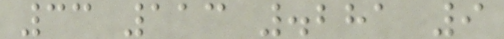33 113 .281 9
